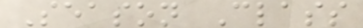Season Class
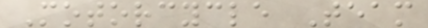Motorcycle Team
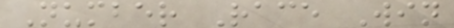Number Race Win
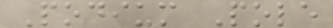Podium Pole
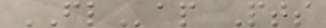FLap Pts
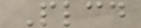Plcd
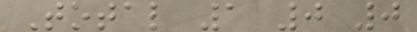Total 1 0 0
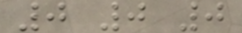0 0 0
